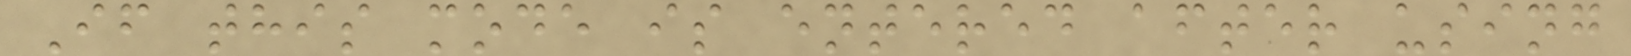If this mode is entered after using
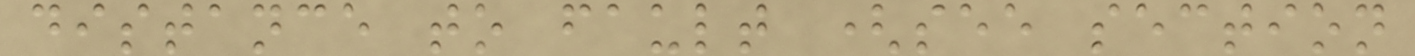distance to fault (see section
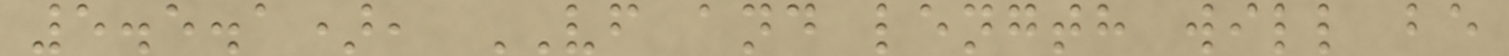5.5.1), VF and length will be
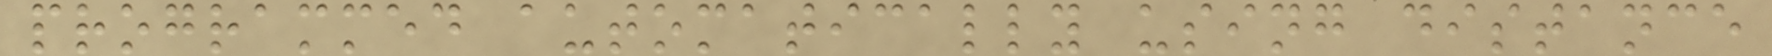programmed automatically using distance
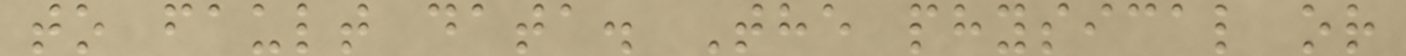to fault data. The physical or
